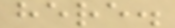here.
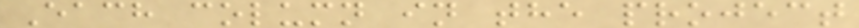Each column in the project
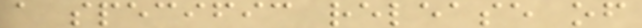a specific release of
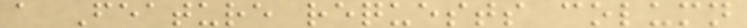a Feature requests column
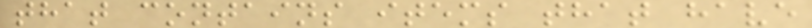that contains items that have
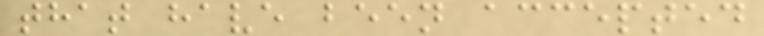that have been accepted
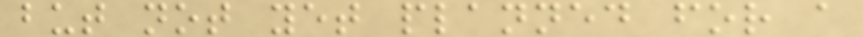but not yet planned for a
